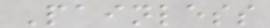Painless
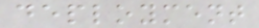deployment
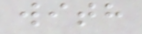with
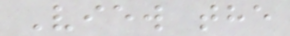View the
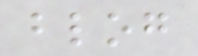blog
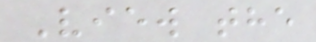View the
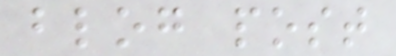blog post
